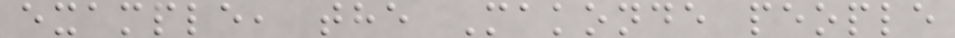example, the Makonde people
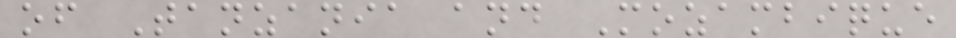of Tanzania and Mozambique
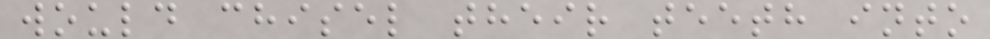would chisel their teeth into
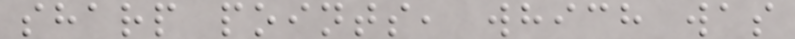sharp points, which was
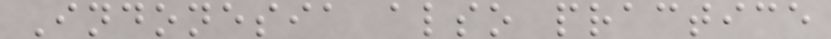Indonesia also practice
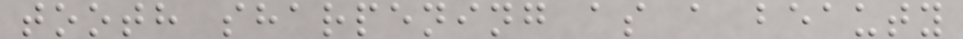tooth sharpening as a beauty
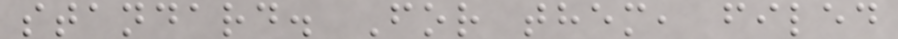standard. For them, filed
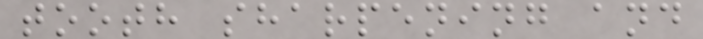tooth sharpening and
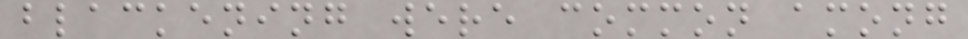blackening were common among
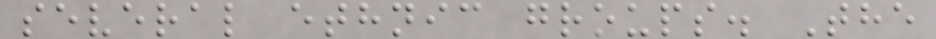several ethnic groups. The
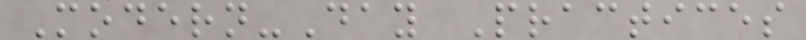Modern-Day Practices
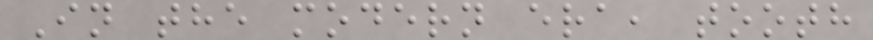In the modern era, tooth
